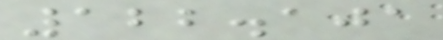122.101
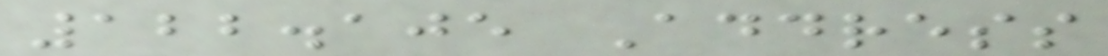122.105 Address
